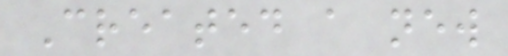Created a new
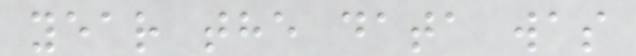year the data was
